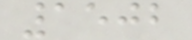1502
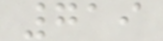719
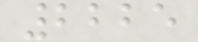2225
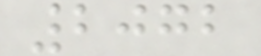2072
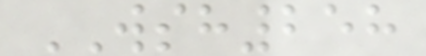WSH258
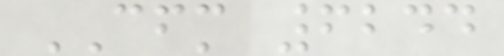CFM 6244
